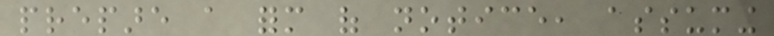prepare a form of notice, assuming
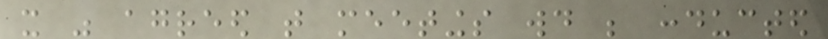it was agreed that meetings would be conducted
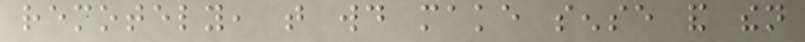remotely, that would make sense and then
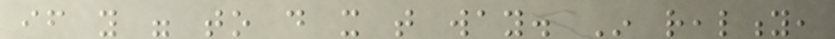if you were to do it that way. In reality,
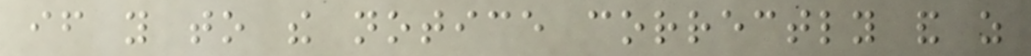if you to the notice correctly and as
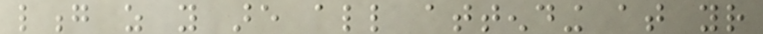long as you are all attending at your
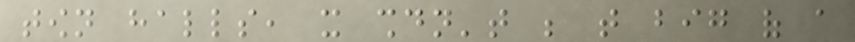town halls, it shouldn't be that big of a
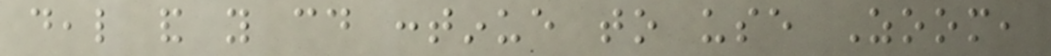deal and you could continue to use Zoom,
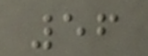56
